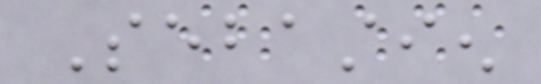Sebastien
